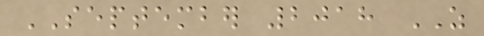SEPTEMBER 2018 AS
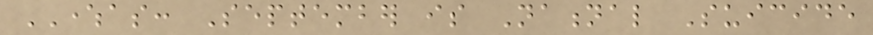WHEREAS: September is National Suicide
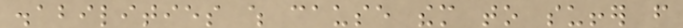disabilities which cause them to suffer from
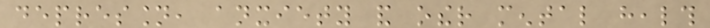depression, anxiety and other mental health
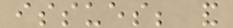issues; and
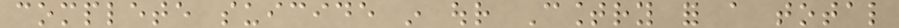complete suicide in our Country for a total
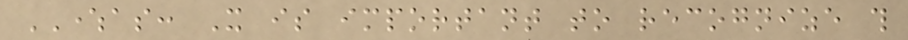WHEREAS: It is important to recognize this
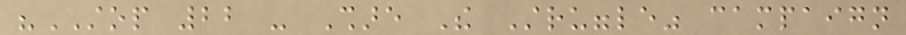"STOP 22 - Share The Struggle" campaign
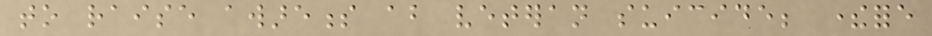to raise awareness about veteran suicide; therefore
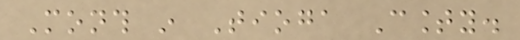Month in Tioga County.
